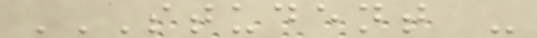STUDENT -
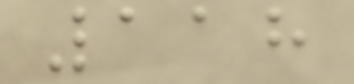118
